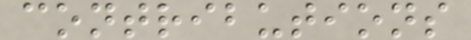contributions
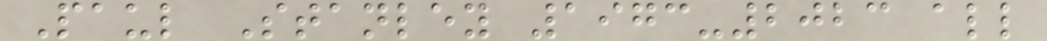Paul Stanley 1973-2023 all
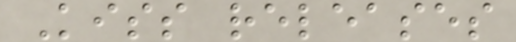Kiss releases
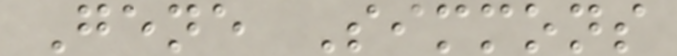Gene Simmons
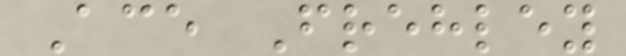Ace Frehley
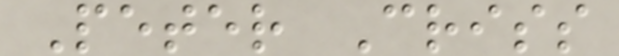Peter Criss
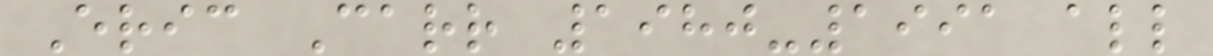Eric Carr 1980-1991 all
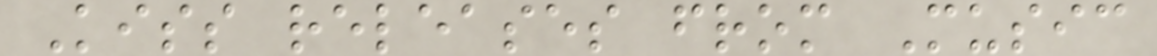Kiss releases from Music
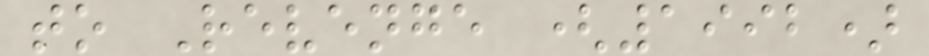to Revenge (1992)
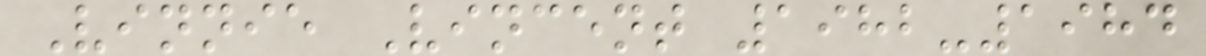Vinnie Vincent 1982-1984
